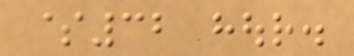$32 hour.
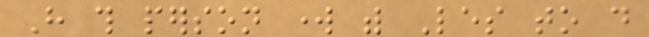Have this person work with Les to do
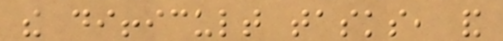the difficult tasks, and
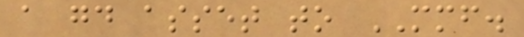a good asset to MMF.
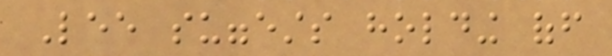Lee suggests holding off
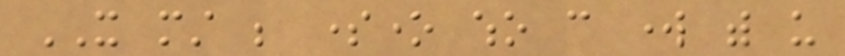IT must be someone who can work with us
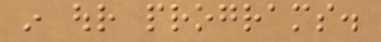in our programs.
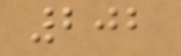202
